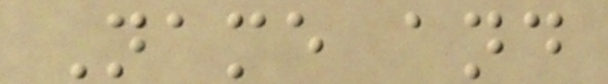Name and
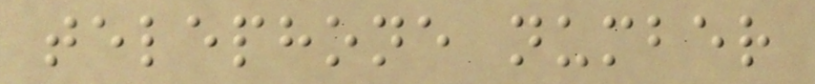telephone number
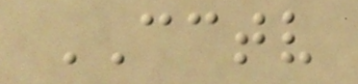CCTV
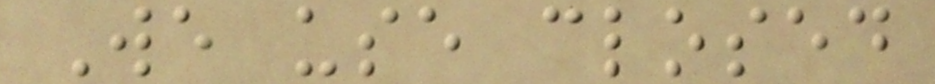We use closed
